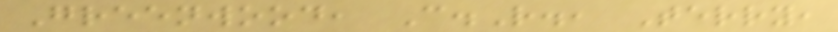Greenwood, C.R., Terry,
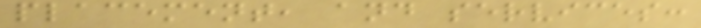placement, and services:
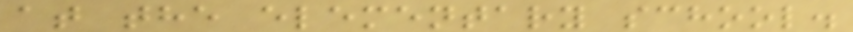at the elementary school.
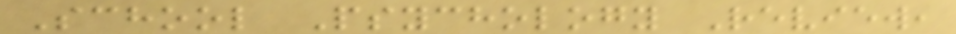School Psychology Review,
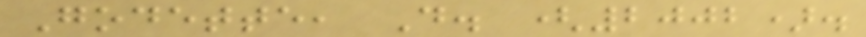Godette, D. (2002).
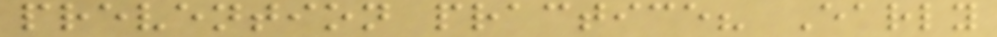prevention practice? Early
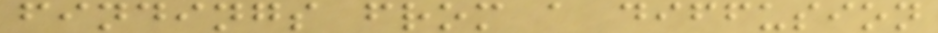findings from a diffusion
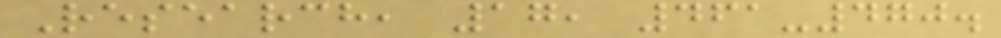Research, 17, 461-470.
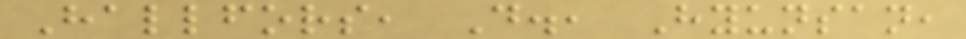Hallfors, D., Hyunsan,
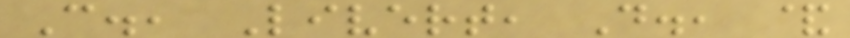C., Livert, D., &
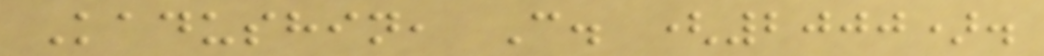Kadushin, C. (2000).
